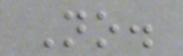No.
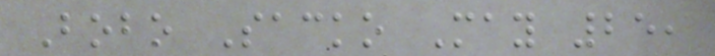Bobo Sacko May 25,
